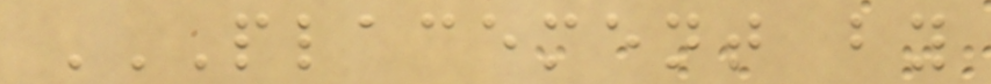PLACEMENT BY
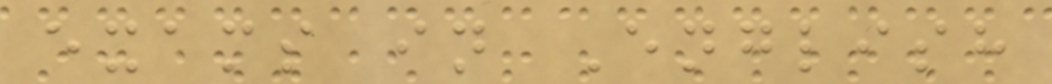exams in English
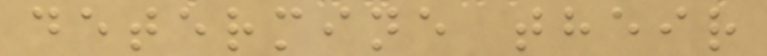determine their
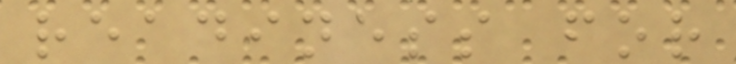readiness for
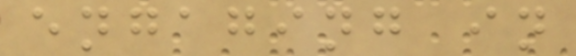engaging in
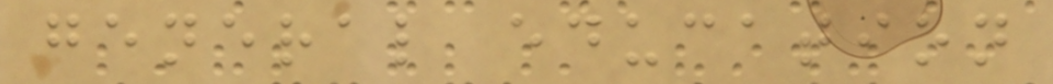general education
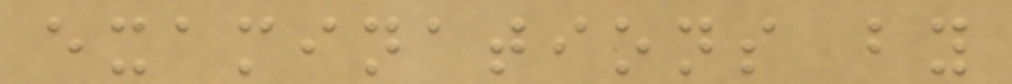examinations by
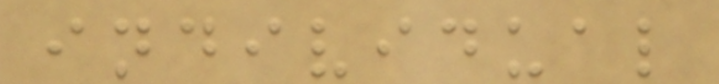individual
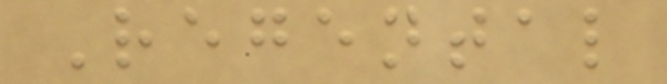Regental
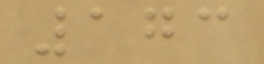173
